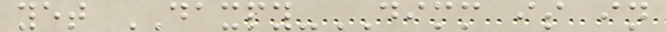yet DAXPY-DIMM is in
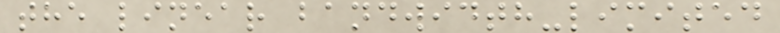the linear bandwidth-limited
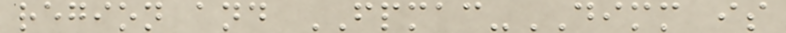region and FPMAC-DIMM is
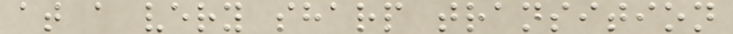at a very sharp transition
